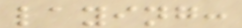laying:
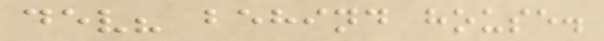dev? behind house.
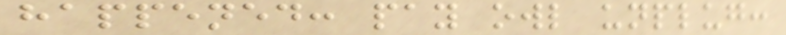happened: pay owl unplug:
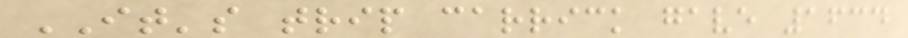IT's trip carrick gave 1634
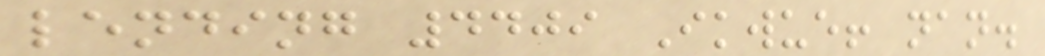lending 4409 Ikwue! nan.
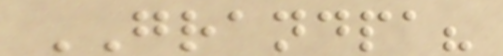GRANDPA?
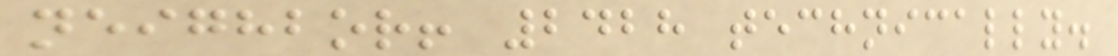neighbor! 2428 technically.
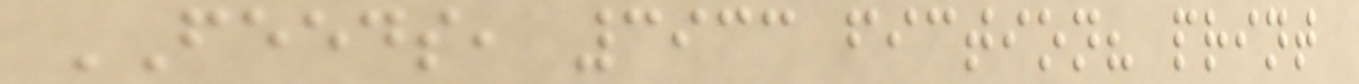FEEDS, 3933 fiction? print
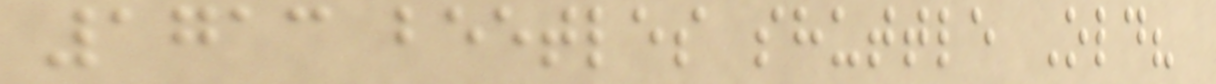1713 beetles shuttle Old?
